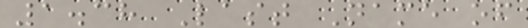1.38 Last Name of
